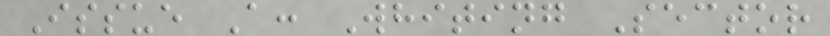Issue A: Whiting Sector
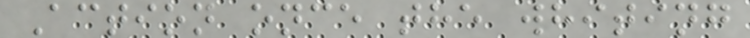Action once the whiting
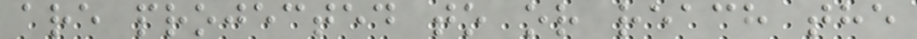are projected to or reach the
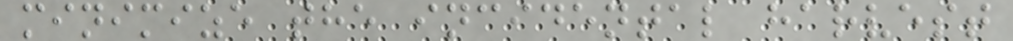minimize the incidental harvest
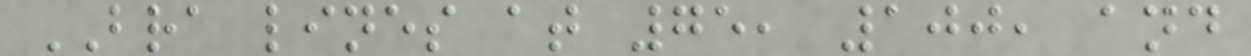BRA lines at 75, 100, and
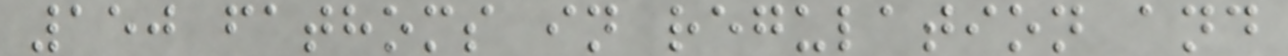150 fathoms in regulation and
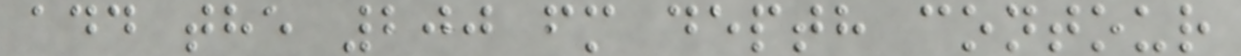add the 200 fm depth contour
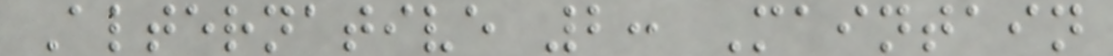Alternative 2: Maintain
